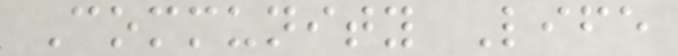Community Life
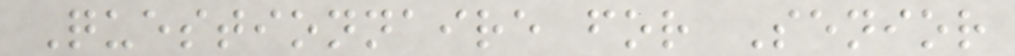Questionnaire for Senior
